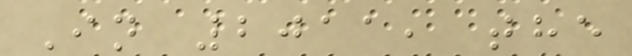In 2011, the
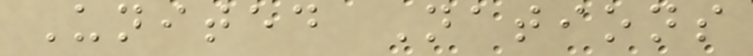United Nations
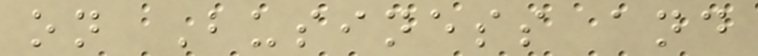on Business and
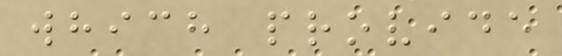which provide
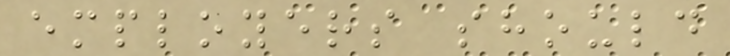employers should
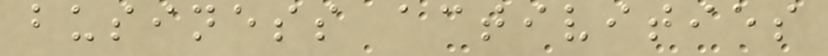business activities
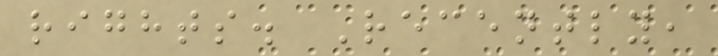rights. Recently,
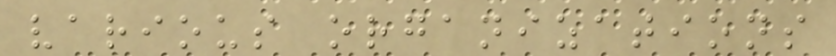various organizations
